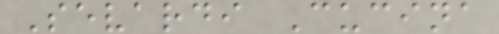Sevardi Cucina
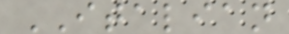ITALIAN
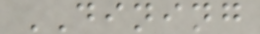DINING
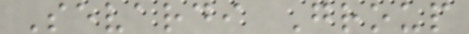Sevardi Group
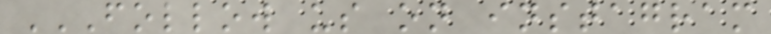FOLLOW US ON INSTAGRAM
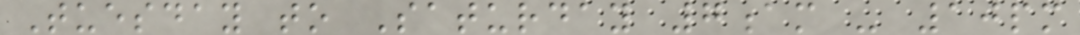Tuesday to Saturday 7am - 10pm
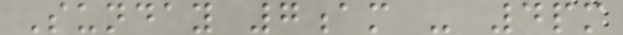Sunday 7am - 4pm
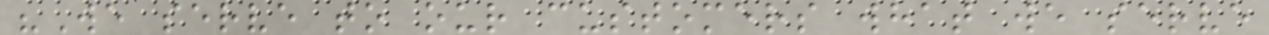"We serve to our customers what we serve
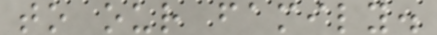to our family.
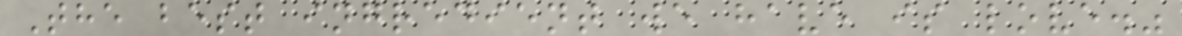The best ingredient we have is love."
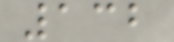132
